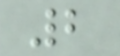2
